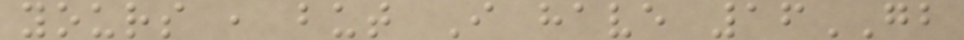yours , but I have 16GB
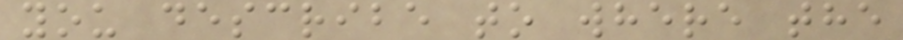you describe to where the
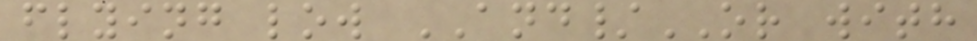flying low AND/OR with
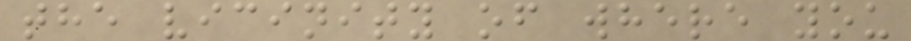the vicinity of where you
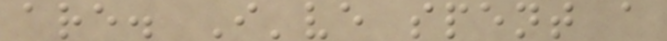are. I've spent a
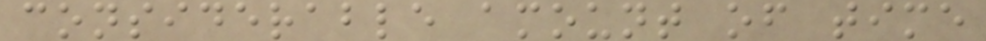considerable amount of time
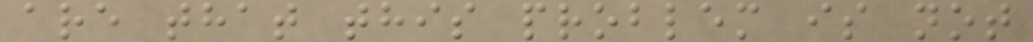are that this problem is not
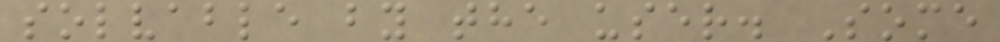solvable by the user. Some
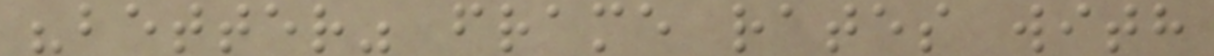"better" frame rates with
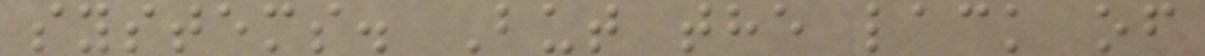systems. But the lack of
